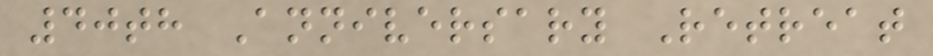40th Anniversary Retreat
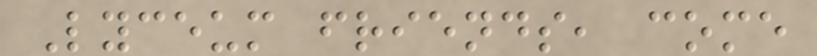Lyceum friends, come
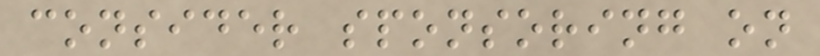consider sponsoring on
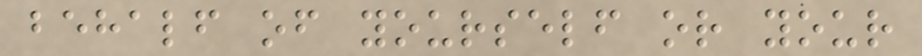behalf of yourself or your
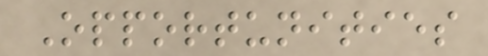Opportunities
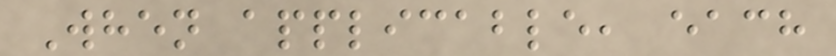When applicable, each
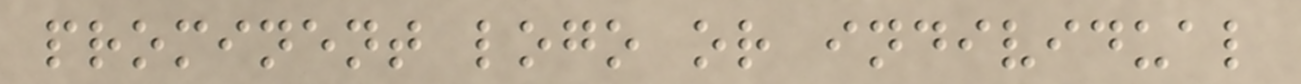prominent logo or individual
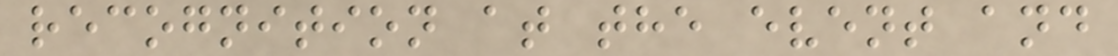recognition at the event and
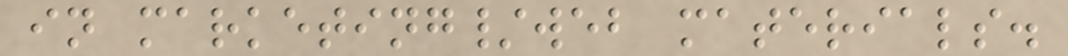in marketing/web materials.
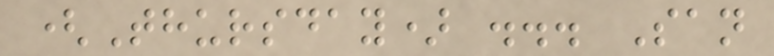(Thursday) ... San
